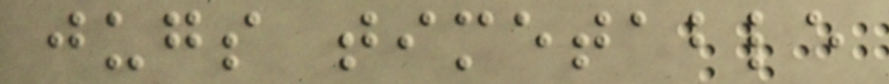jugs timetable
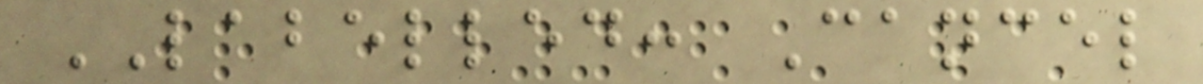LABELLED: Cancel
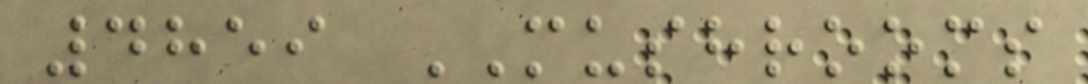4859 MUSHROOMS
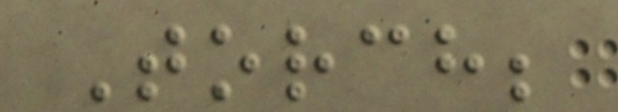Torch;
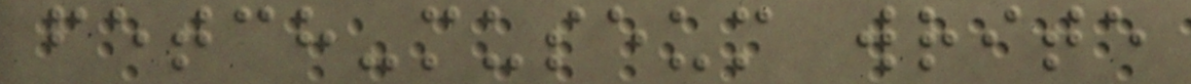fetch-museum write
